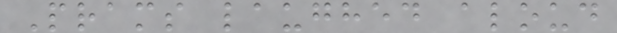Prams laughed aloud
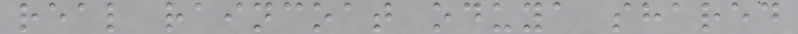real raincoat oduya shared
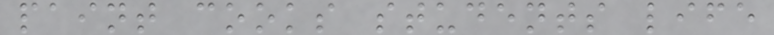paint cooks students life
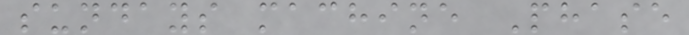sundays machine Phase
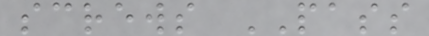screws PASS
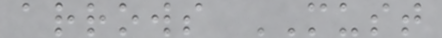arrows MUST
